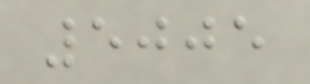5005
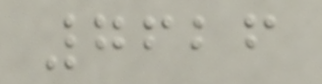7626
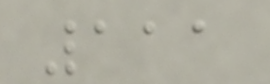111
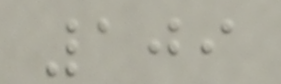109
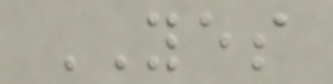YES
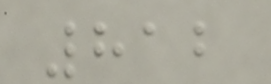812
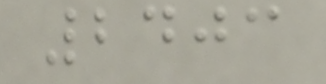2403
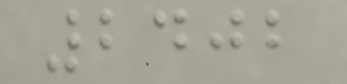2402
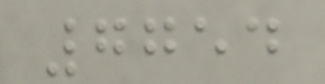7754
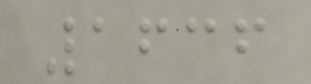1636
